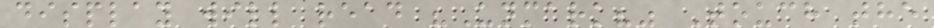display will read "Unmark?" Touch the
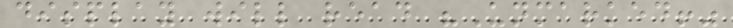display will read "Unmarked!"
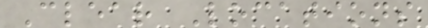Clear Locations
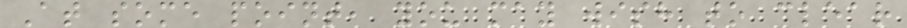At some point, you may wish to clear
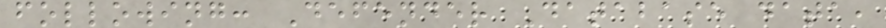following: Defender Database data,
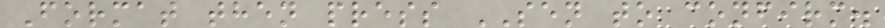Format then press SEN to confirm.
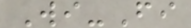Wi-Fi
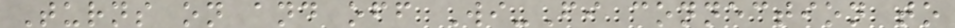Turns on and off Wi-Fi connection to
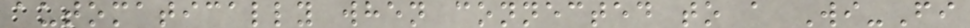automatically when connected to a Wi-Fi
